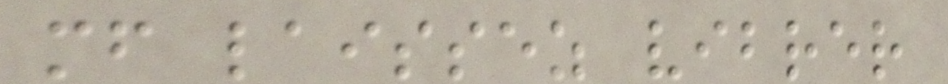mf laissez vibrer
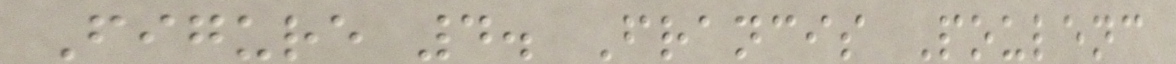Figure 4. Francis Poulenc
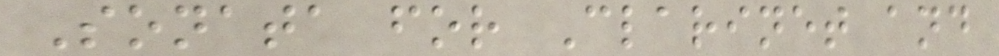Sonata for Clarinet and
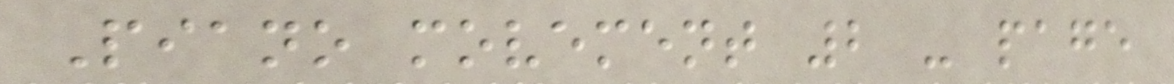Piano movement 2 - page
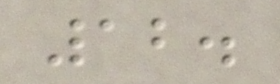12.
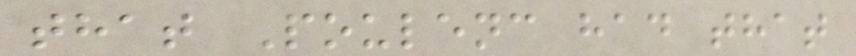that Poulenc had that
